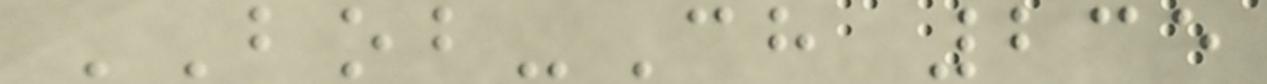BOB-Ch 235
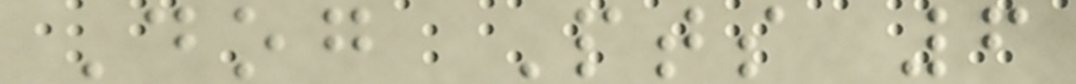Dog Pts 6
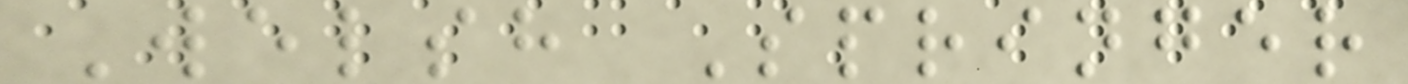Welsh Springer
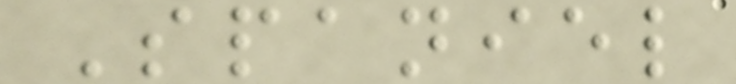Spaniel
